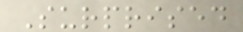Surprised
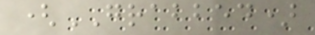(GRABBED)
